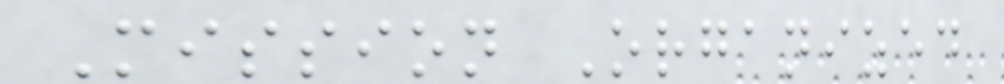Mission Organized
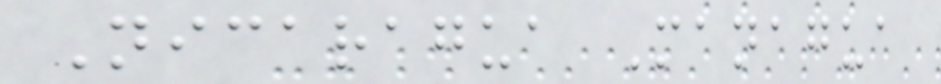Nicaragua Managua
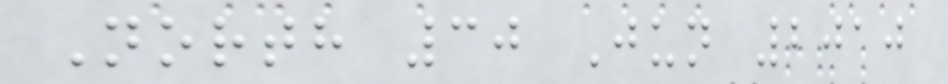North 30 Jun 2010
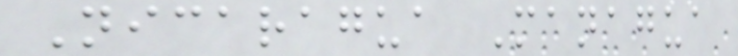Nicaragua Managua
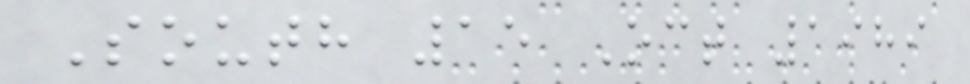South 15 Oct 1989
